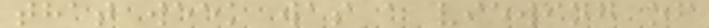that week was a viewing of
